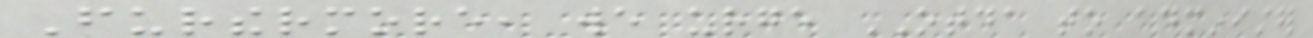Furthermore, we urge OTDA to administer
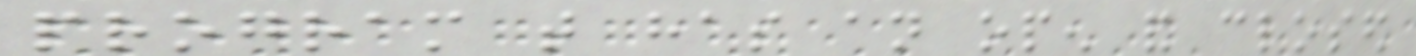program that has an open and closed
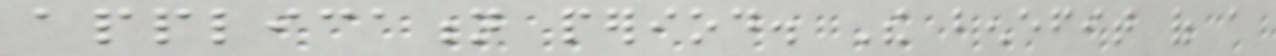application period. The benefit of a
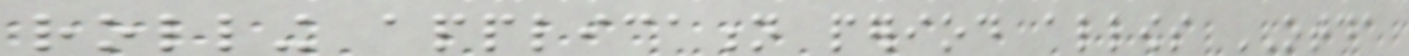rolling application period allows OTDA
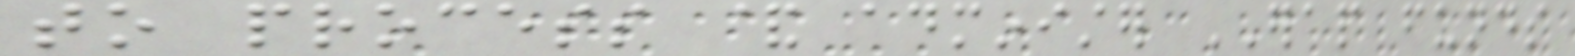to process & administer ERAP funds
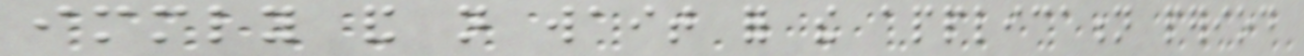immediately and not wait for the application period
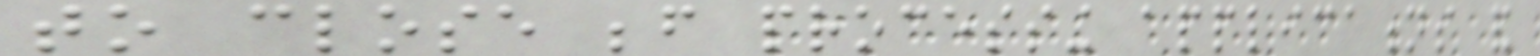to close before processing applications and
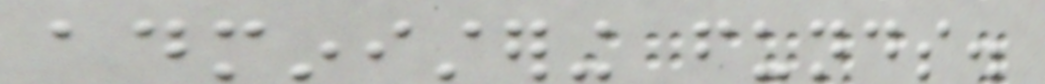administering funds.
